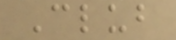Club
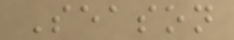Season
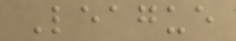League
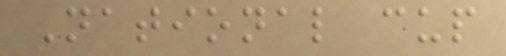National cup
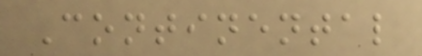Continental
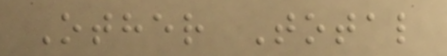Other Total
